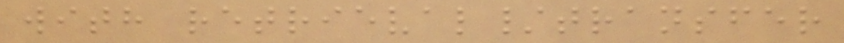with retrieval/transfer
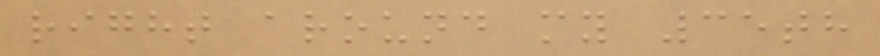right around my 35th
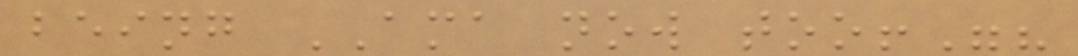being AMA now too!"?
